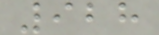928
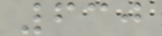630
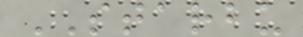STARBU
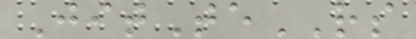JitTeRS
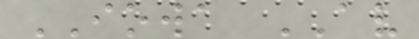IOWA AV
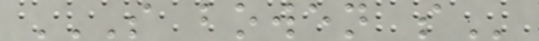S BOWEN S
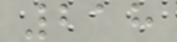218
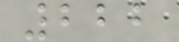222
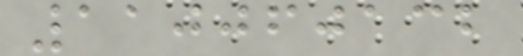110060132
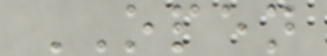OPEN
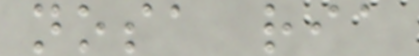nosa ria
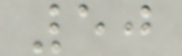50
